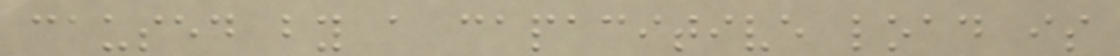caused by a capacitive load is
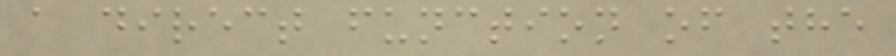a direct function of the
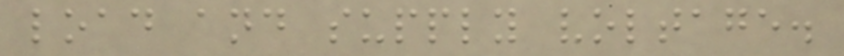load and supply voltage.
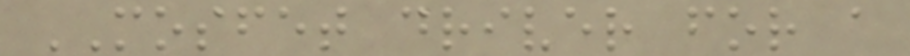MOSFET driver for a
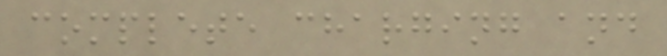complete charging and
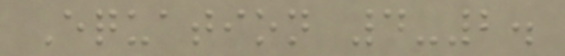Equation 4-2.
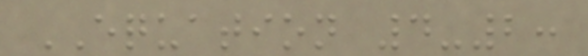EQUATION 4-2:
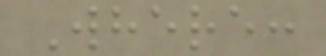Where:
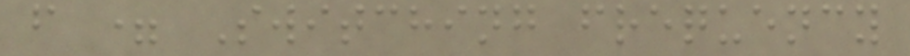f = Switching frequency
